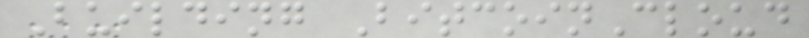Building BitcoinCloud
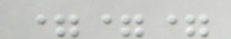===
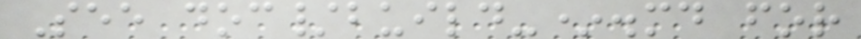See doc/build-*.md for
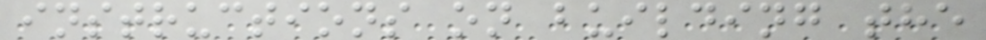instructions on building the
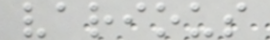various
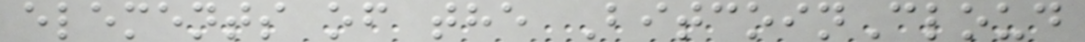elements of the BitcoinCloud
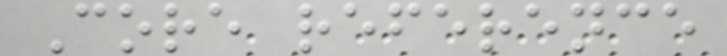Core reference
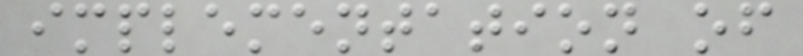implementation of
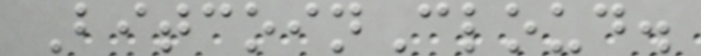BitcoinCloud.
